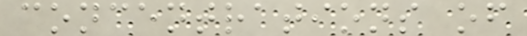concentrations of
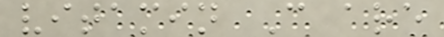vitamin C are
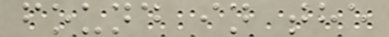found in the
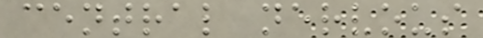central nervous
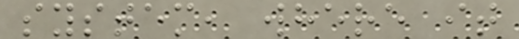system, where it
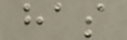has
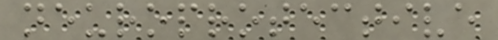neuroprotective
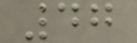47
